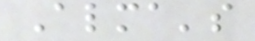Alma's
